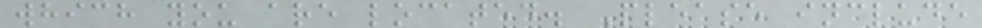which you are located. Please include
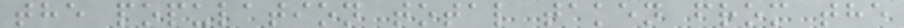the population total taken from the
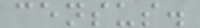census.
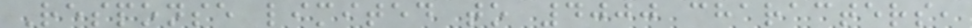Response limited to 4000 characters,
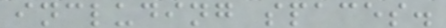including spaces.
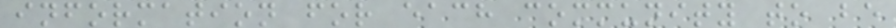information for each community to be
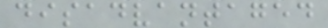disadvantaged
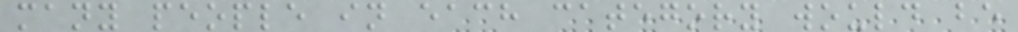many people in each category would be
